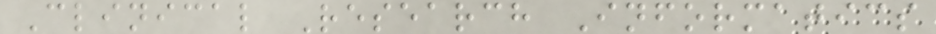Clinical Research Informatics
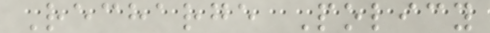Recharge Policy
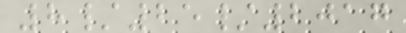8/25/2017
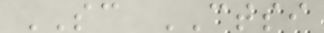SC CTSI
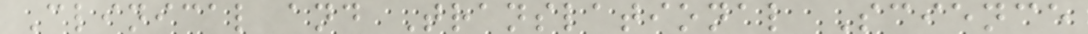Clinical and Translational Science
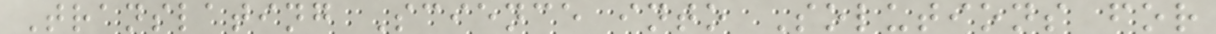Translating Science into Solutions for
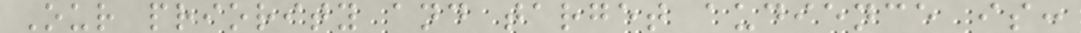Our priority and target audience is:
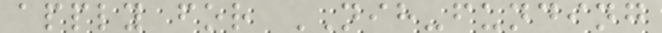apply for NIH-funding
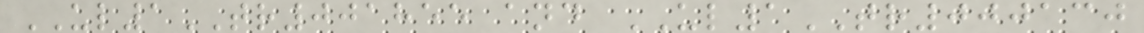UL1TR001855 and UL1TR000130
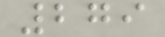279
